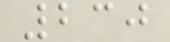230
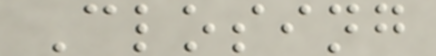Closing
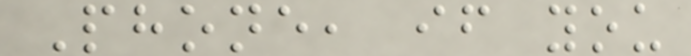Phone, if you
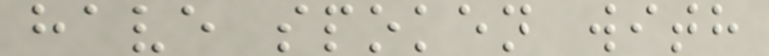have spoken with
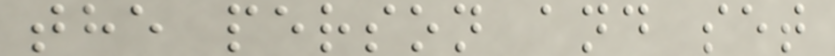the person and set
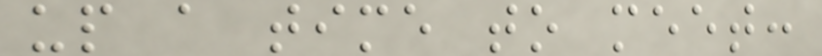up a time to meet:
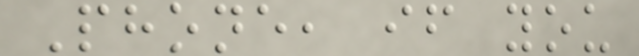Phone, if you
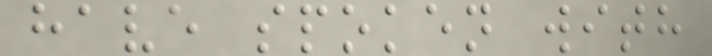have spoken with
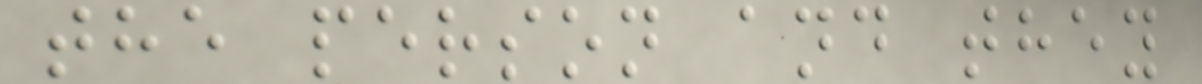the person and they
